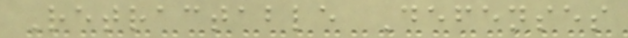Retractable Defenses
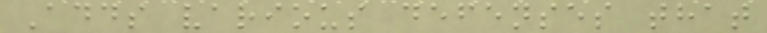Adds various defenses that
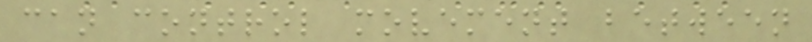can control movement between
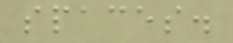spaces.
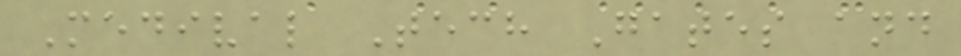Medival Tech Gates and
